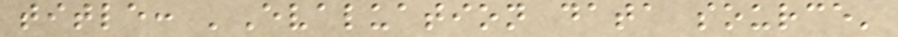title: 'Evaluation data source'
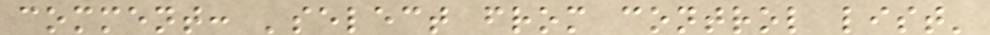comment: 'select from control list'
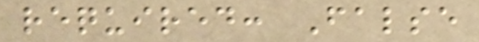required: False
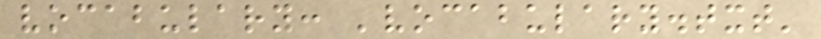vocabulary: 'vocabulary.txt'
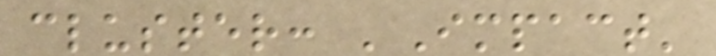cluster: 'Impact'
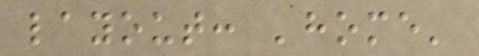layout: 'home'
